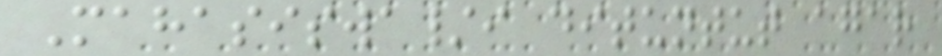Mahasiswa/i dituntut agar
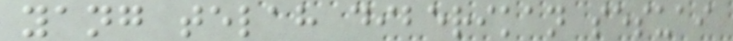yang telah diberikan sesuai
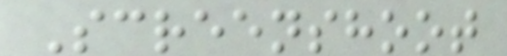Screenshoot
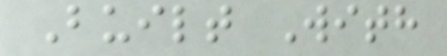Built With
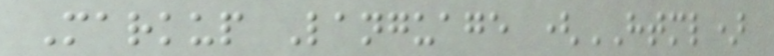Markup Language (HTML)
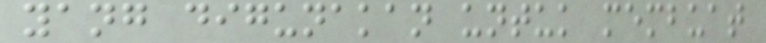yang digunakan untuk membuat
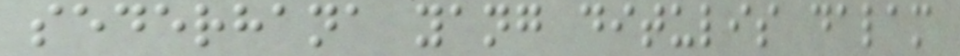sederhana yang ditulis dalam
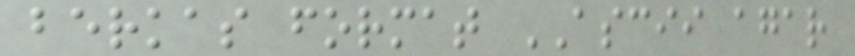berkas format ASCII agar
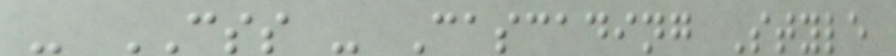- CSS - Cascading Style
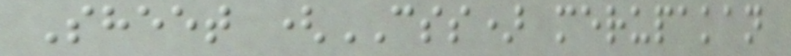Sheet (CSS) merupakan
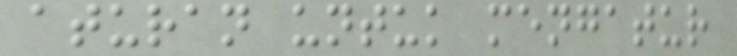aturan untuk mengatur
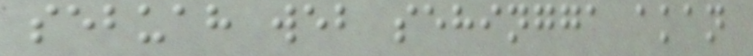sebuah web sehingga akan
